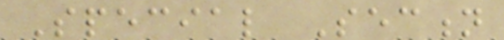Special Section
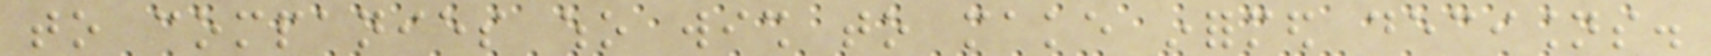to companies who wish to make informed decisions.
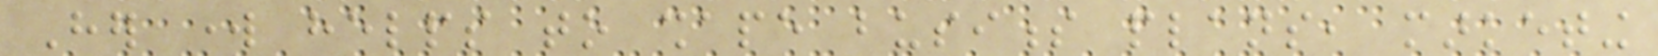Her work helps to shape business plans, marketing
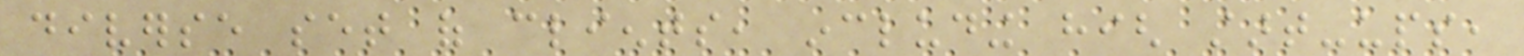diverse set of clients, including high start-ups,
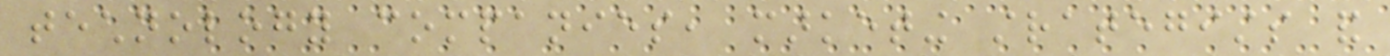technology companies, marketing strategists and
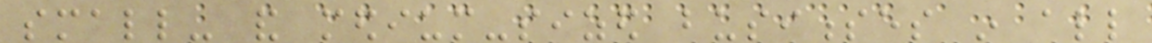small- and medium-sized businesses in all
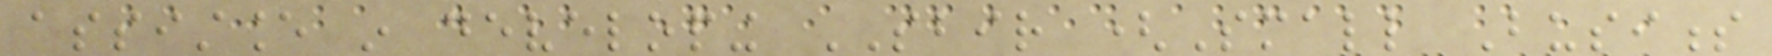assistance in developing SBIR (Small Business
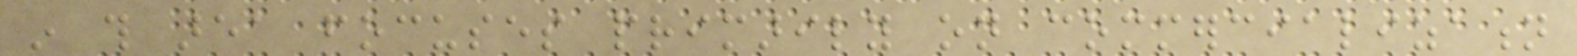in this area focuses primarily on commercialization
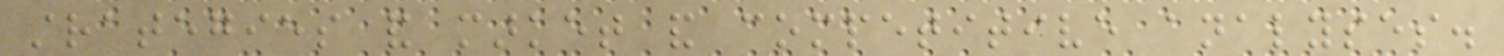strategies and market and competitive analyses.
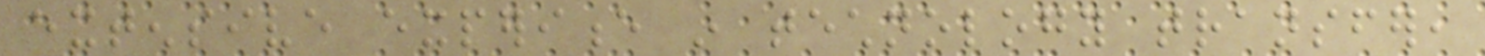extensive experience in technology transfer,
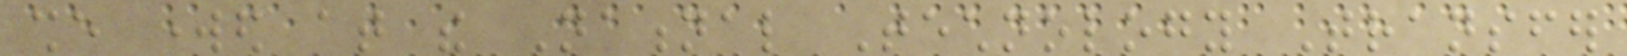she worked at the National Technology Transfer
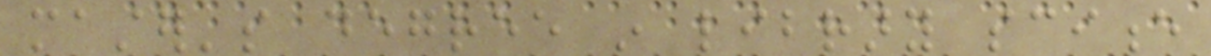master's degree in library science
